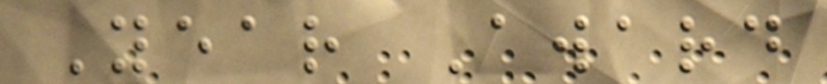Year Award
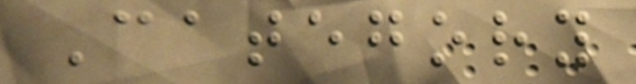Category
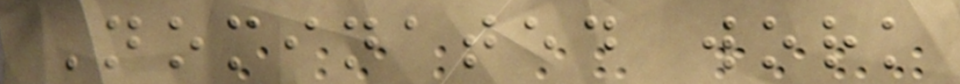Nominated work
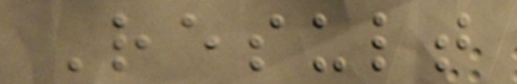Result
